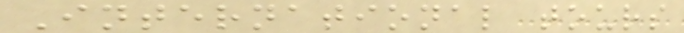International tours
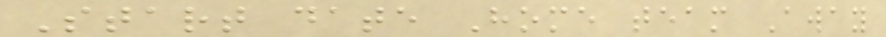Start date Home team Away
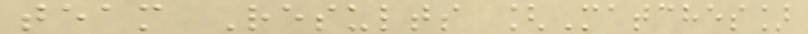team Results [Matches]
